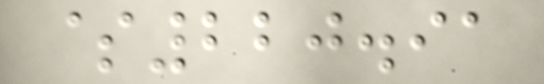$220.91
